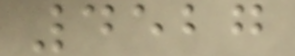4527
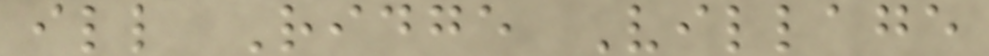ill Ridge Village
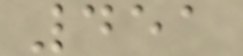451
